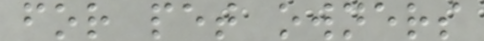for pet owners
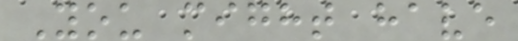You might have
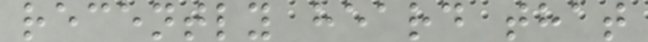recently heard that
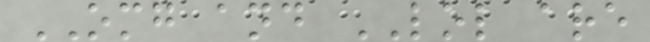OMG and LOL are
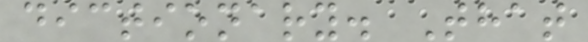dictionary. That
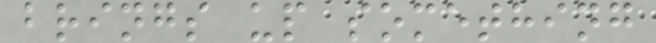brings up something
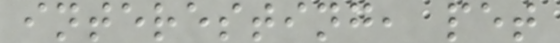interesting, pet
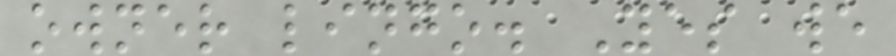owner lingo. Yes we
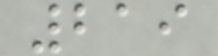219
